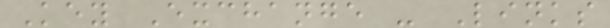Key Exchange - Links
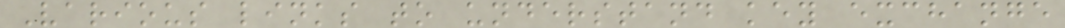Various links to understand key exchange
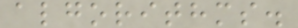algorithms.
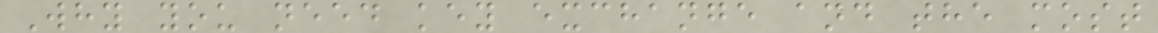Why you need key exchange and the most
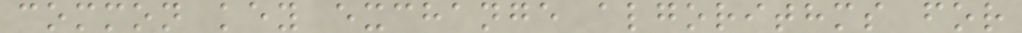common key exchange algorithms for
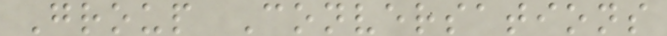Group Conversations
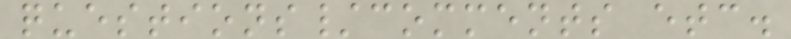questions/comments etc.
